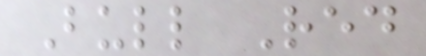Bull Red
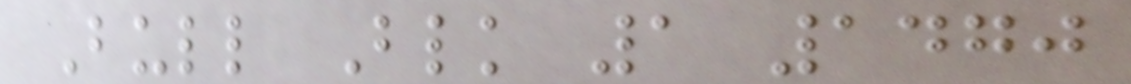Bull Blk 1 1470
